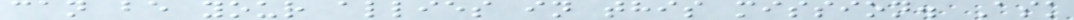can be your allies in this mission. Ask
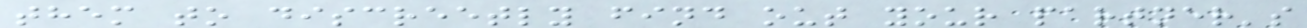them to discreetly find out your partner's
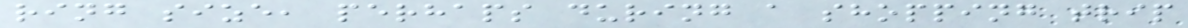ring size, perhaps during a shopping trip
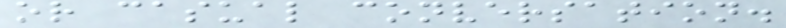or casual conversation.
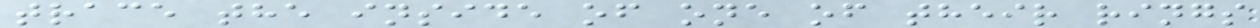trace the inside of one of their rings
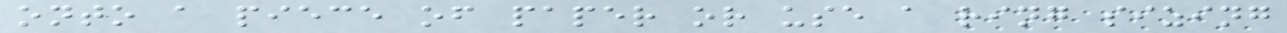onto a piece of paper or use a ring sizing
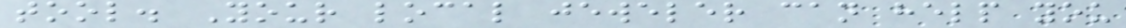tool. Your local jeweler can help you
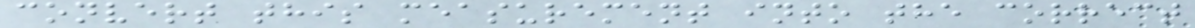convert this measurement into the correct
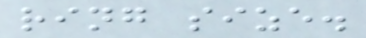ring size.
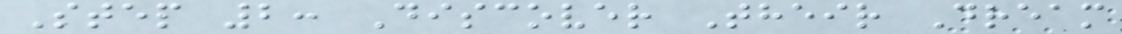Step 2: Discover Their Dream
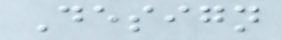Design
